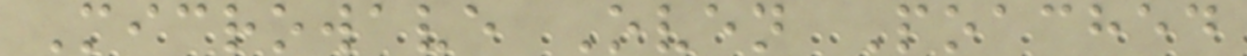Microwave Oven Poached
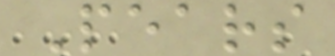Pears
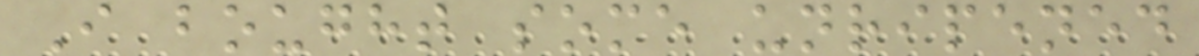I bought some unripened
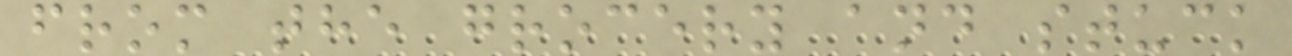from the grocery and stuck
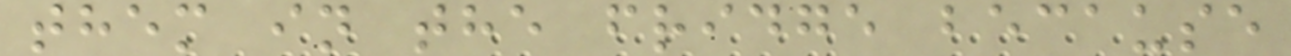them in the fridge because
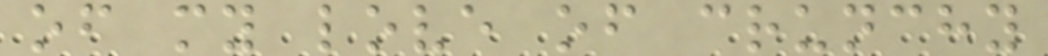of my love of crunchy
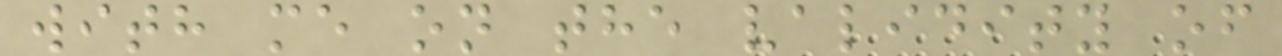with me on the validity of
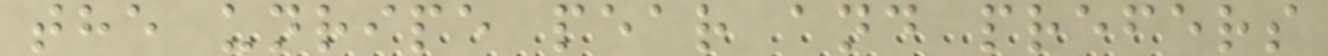the unripe pear and prefers
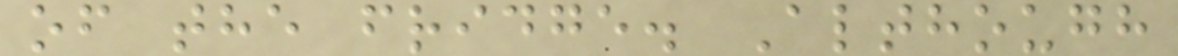of the fridge. Although
